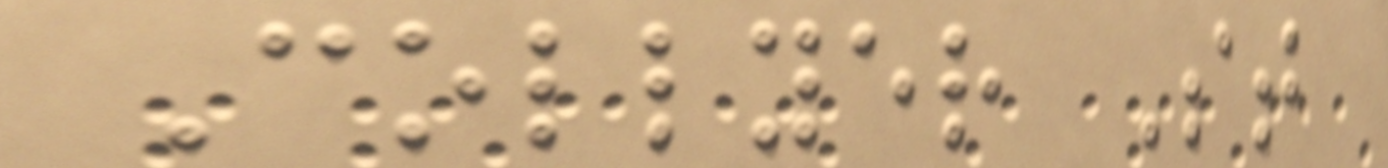Collyer St
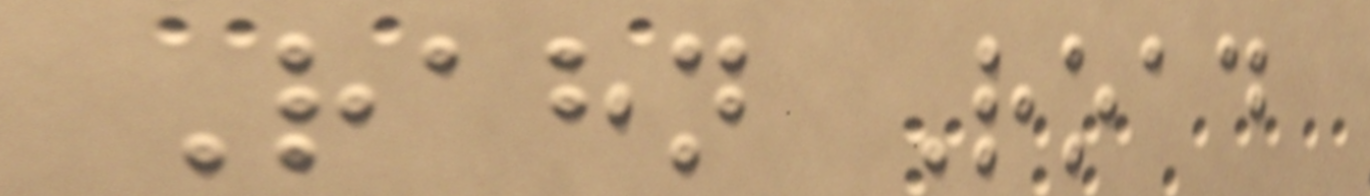Rahn Road
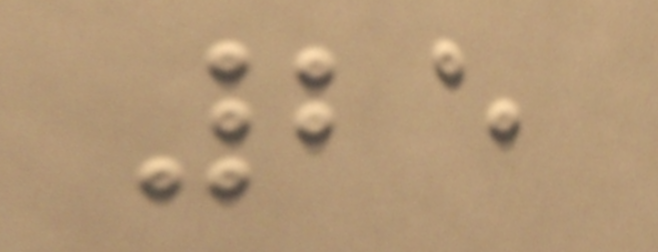25
